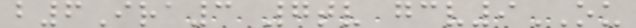b6Ira3 7tv gcv9OU
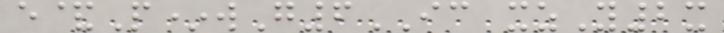e&P*wG6IC xzY2x
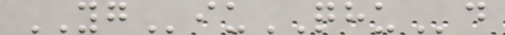YGiuQHUd
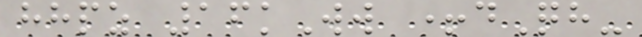hhpz 16kWw +dQh-
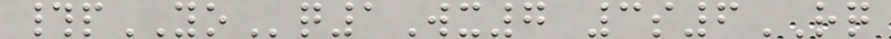#pYOq1Wx7 3s6RQ
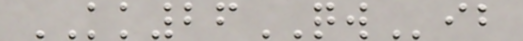KK26QWib
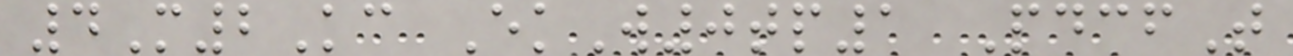4M2Kc EkW0tp1 PdcfT
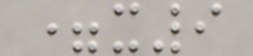=x9
